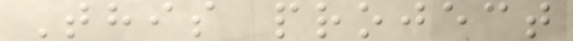This project
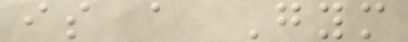is a Gym
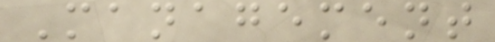Management
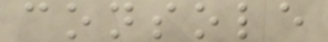console
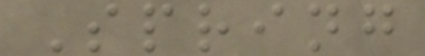Spring
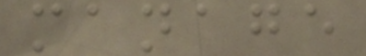manage
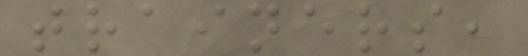trainers,
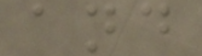and
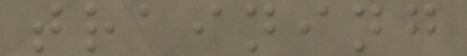training
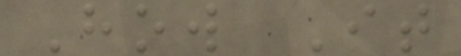How It
